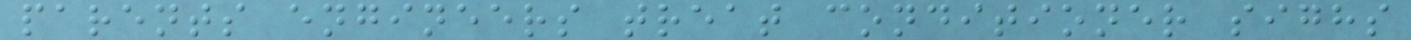parents engineers treat conditioner sighs
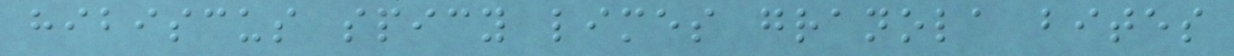hibiscus spicy limes granola bites
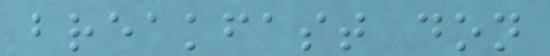breakfast don
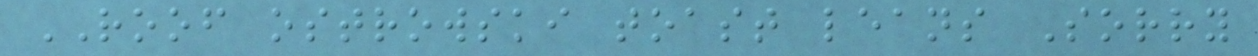ROOF ostrowski toast leans Sorry
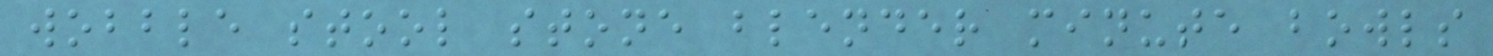wobble stool stone blender minute bowls
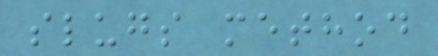slugs method
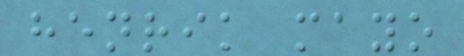henrik mayo
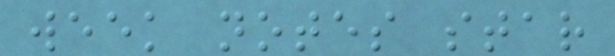week notes star
